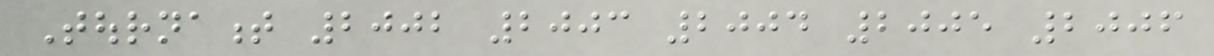Tournament 2002 2003 2004 2005 2006
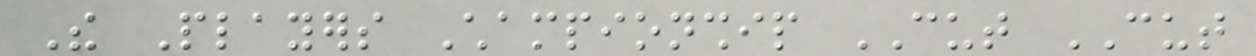The Players Championship CUT CUT
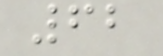62
